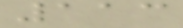113
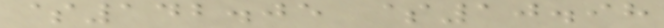$142.05 $10.98
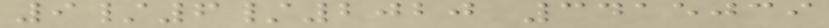9/6/2020 3415039
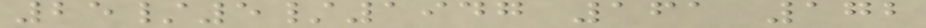25/5/1947 161 172
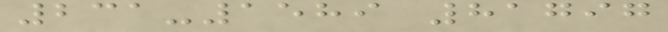231-1589 81797
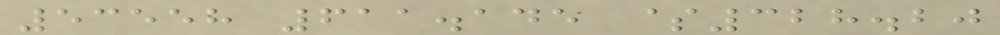53558 611.145 $328.20
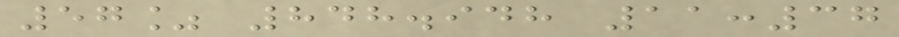57% 848.948 11:37
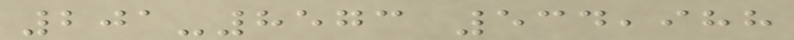201-8573 534,988
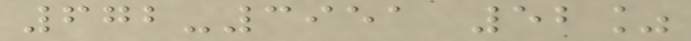672-3951 52%
